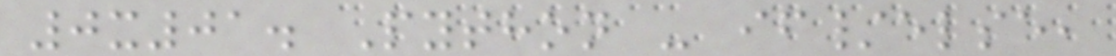0x01. Python - if/else,
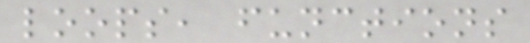loops, functions
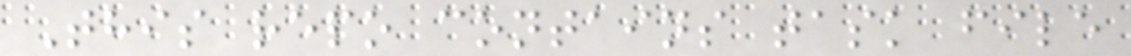This repo contains task file
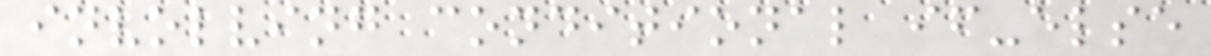involving conditional if-else
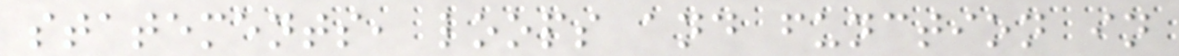statements, loops and function in
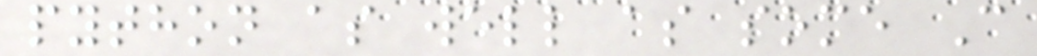python as well as some C
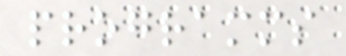programms
